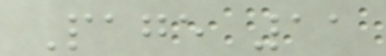Page 11
